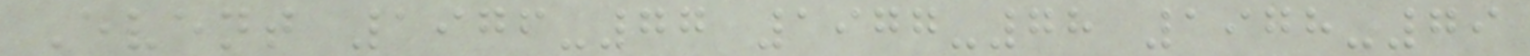Event 1976-77 1977-78 1978-79
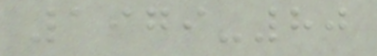1979-80
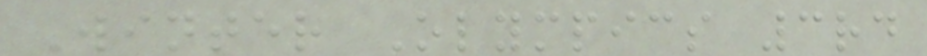Winter Olympics 3rd
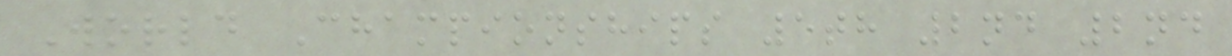World Championships 5th 2nd 2nd
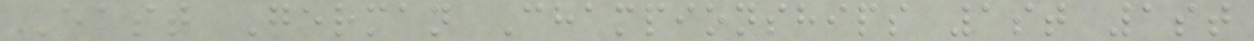East German Championships 1st 1st
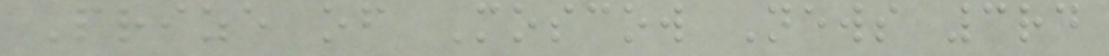Prize of Moscow News 3rd
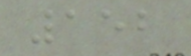152
